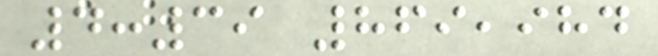4:39 869,984
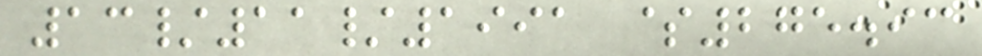13/11/1991 $275.93
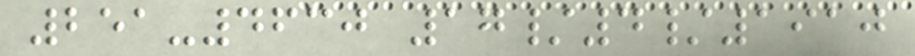251-4630 17/4/1910
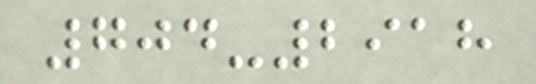704-2918
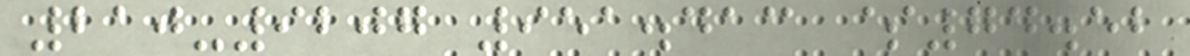210-9207 951.413 $74.52
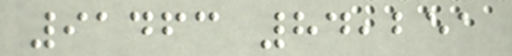91463 84,251
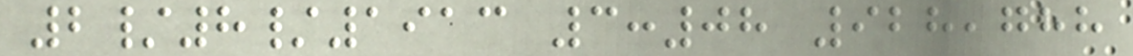2/8/1913 3:08 928,788
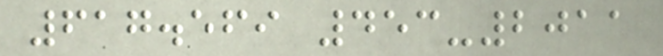617.569 453-2011
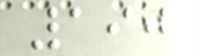190
